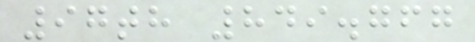97th 849.767
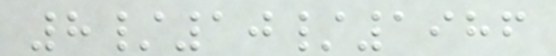8/10/1986
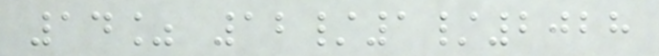14% 12/1/2028
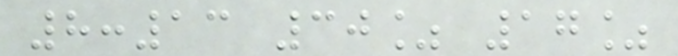8:13 30% 17%
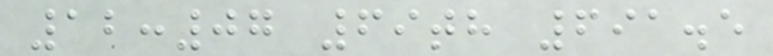12:07 69th 691.5
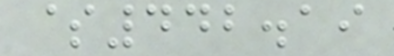$442.19
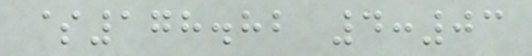$178.82 4:03
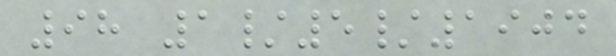98 1/5/1904
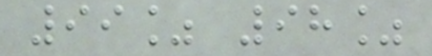99% 98%
